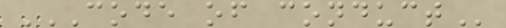CODE OF CONDUCT
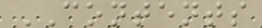CONTENTS
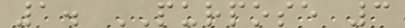1. PURPOSE 3
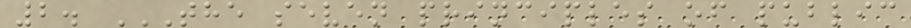2. THE SEVEN PRINCIPLES OF PUBLIC
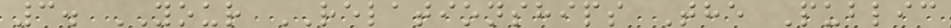3. YOUR RELATIONSHIPS The Public
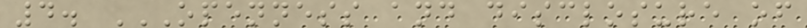4. OPENNESS AND DISCLOSURE OF
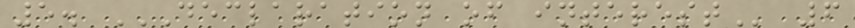5. DECLARATION OF INTEREST 6
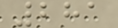281
